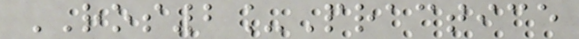ROS2_Practice
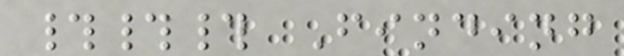### Finding
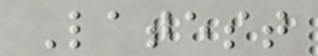Latest
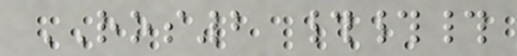ROS2 ###
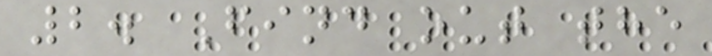2. Find out the
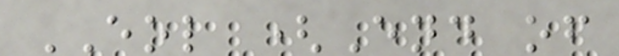EOL (End of
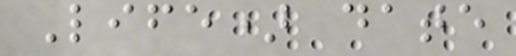Life) date
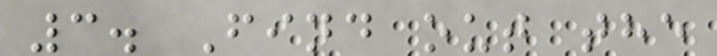3. Find out the
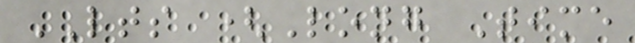LTS (Long Time
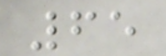65
